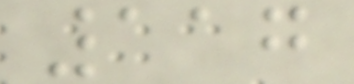117
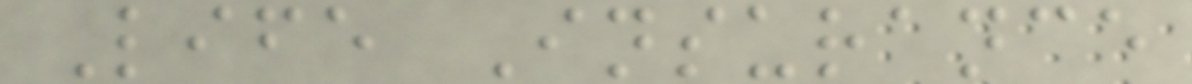Life Insurance
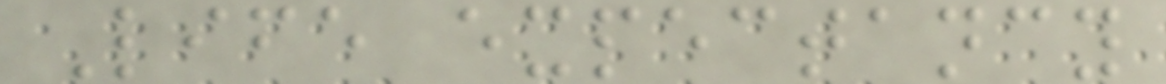Life expectancy
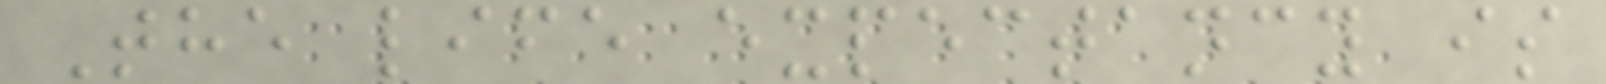The life expectancy is
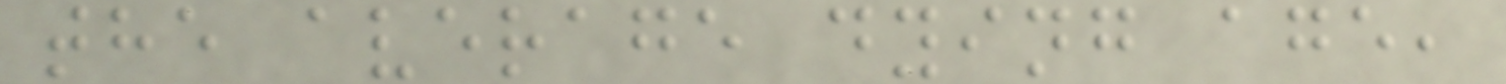the average dying age,
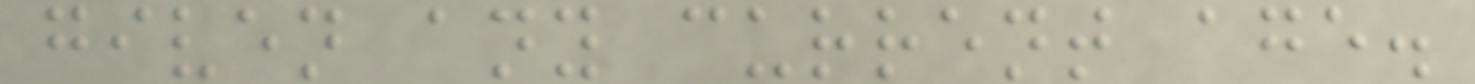given any current age.
